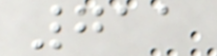711
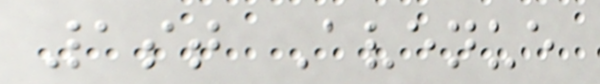1st Avenue
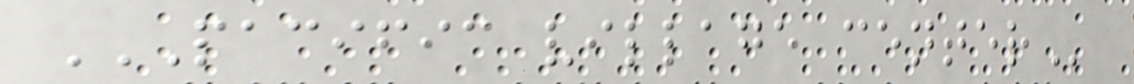PACIFIC VILLAGE CENTER
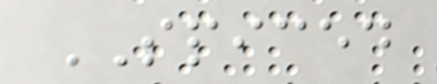SPICED
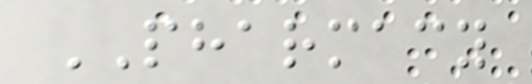PHARMACY
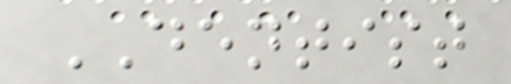DENTIST
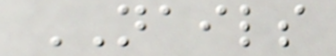NAILS
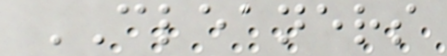CLEANERS
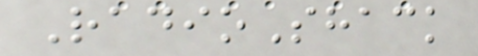RadioShack
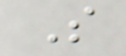S
